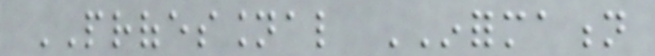PROFESSIONAL INFORMATION
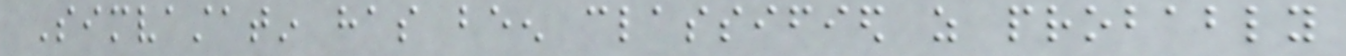Simvastatin has been classified as probably
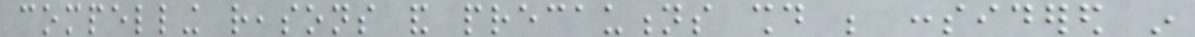compelling reasons and precautions should be considered in
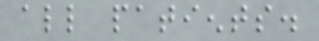all patients.
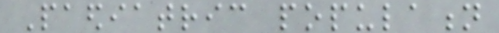Paediatric population
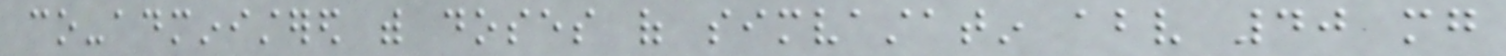co-administered with doses of simvastatin above 40 mg
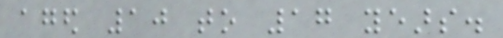aged 10 to 17 years.
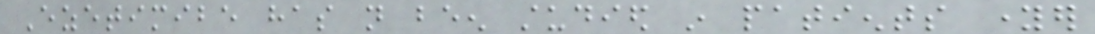Ezetimibe has not been studied in patients younger
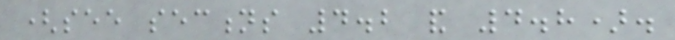(see sections 4.2 and 4.8).
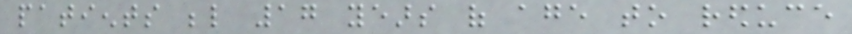patients below 17 years of age to reduce
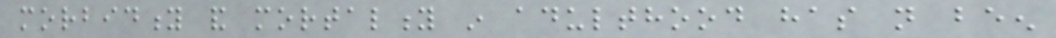morbidity and mortality in adulthood has not been
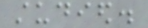studied.
